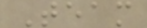Team
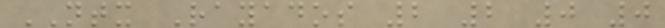NTX Rayados 2 2 0 0
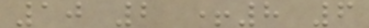10 2 +8 6
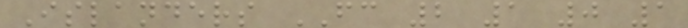Islanders FC 2 1 0 1
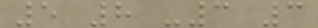5 8 -3 3
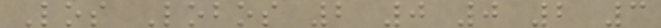Los Lobos 2 0 0 2 3
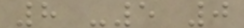8 -5 0
